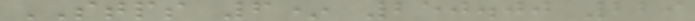STPS 6* 250.00 229
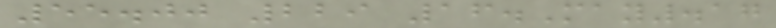55.00 229 16.May.17
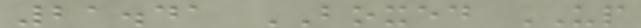21.41 BOXED UP
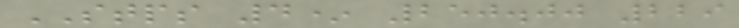STPS 4* 250.00 229
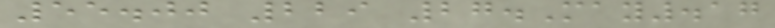55.00 229 27.May.17
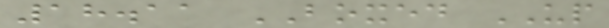18.11 BOXED UP
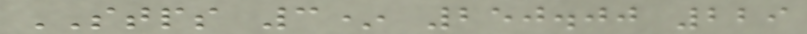STPS 3* 250.00 229
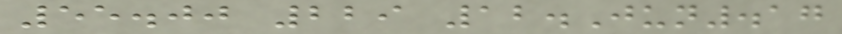55.00 229 12.Jun.17
